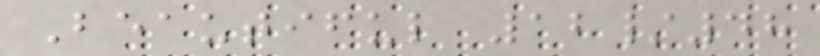Beautiful 12/48
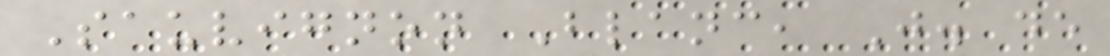Sauvignon Blanc, J. de
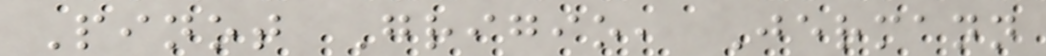Pinot Grigio, Jermann
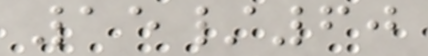15/60
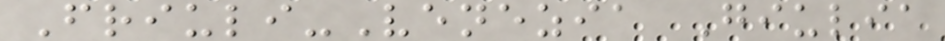Friuli-Venezia Giulia
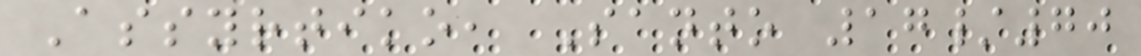Assyrtiko, Santo 17/70
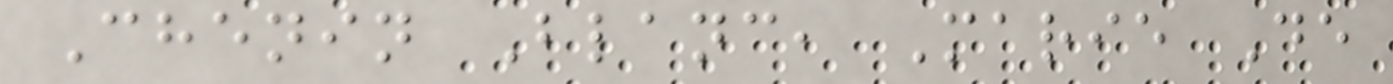Chenin Blanc, Marie De
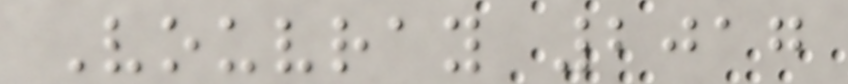Vouvray 2017
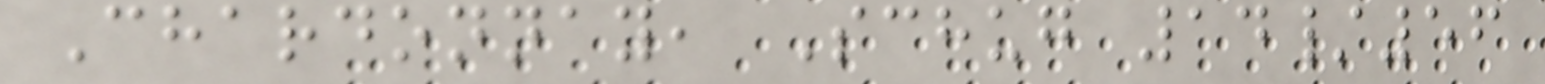Chardonnay, Schug 14/56
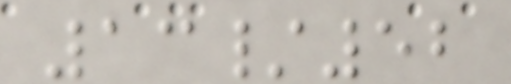13/52
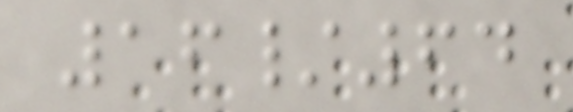16/64
